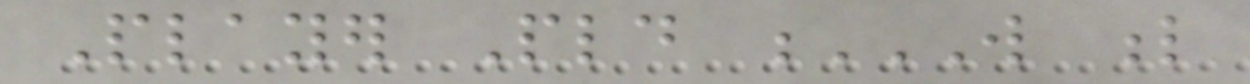Player Pld W L
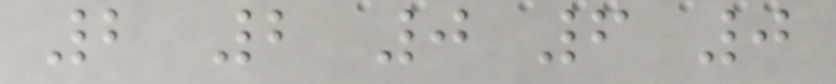2 2 0 6 0
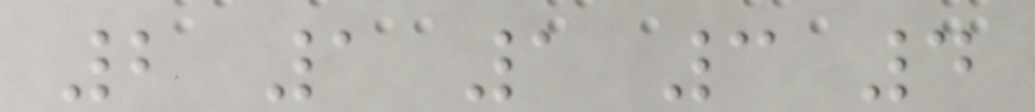2 1 1 3 4
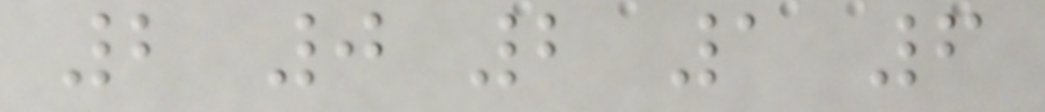2 0 2 1 6
